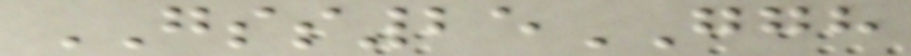GSS25GGH
